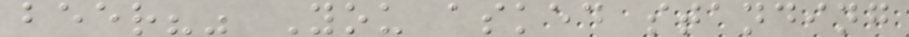beer?" You asked standing
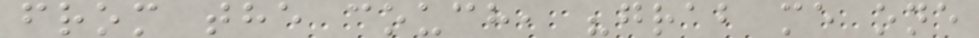from the couch, "grab me one
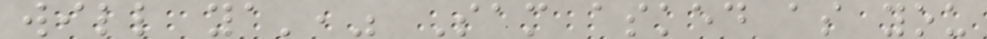will ya'," Sam asked as you
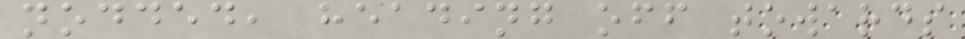nodded, heading off towards
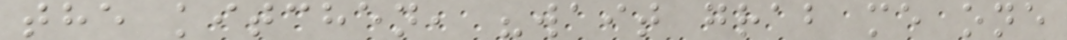the kitchen, "wait grab me one
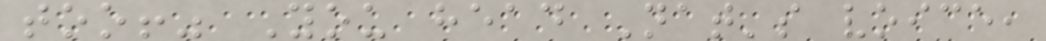too!" You head Nat's voice,
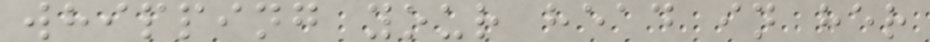whipping your head in her
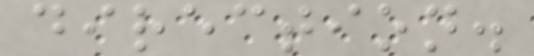direction.
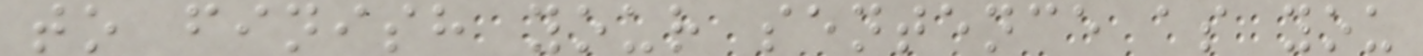to finish your sentence as you
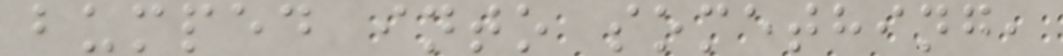bumped into something,
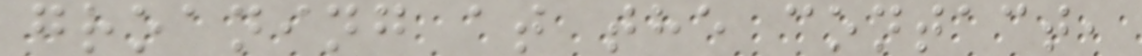groaning at the contact,
